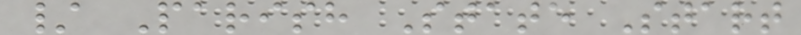/ Parish State Start
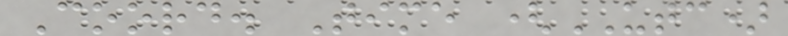Coord. Time (UTC)
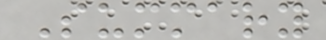Summary
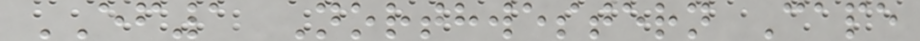EF1 Northwestern Cape
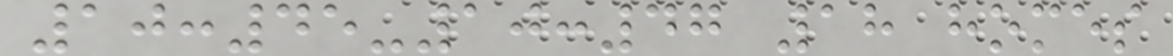10:45-10:47 18 homes
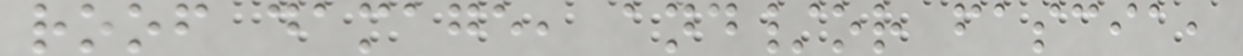roof damage, and/or fascia,
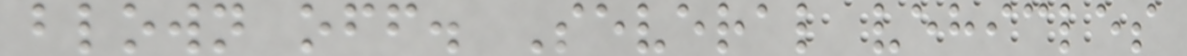blown off. Several vehicles
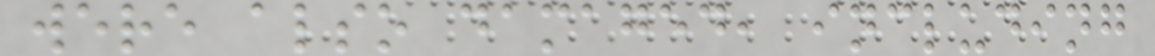were also damaged, including
